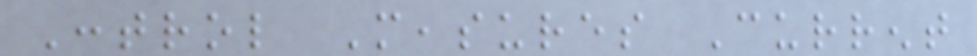Control Measures Current
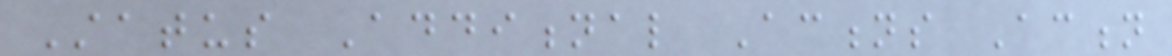Status Additional Actions Action
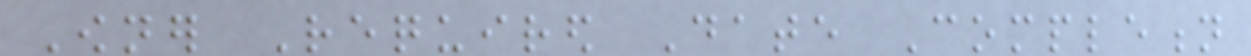Owner Required Date Completion
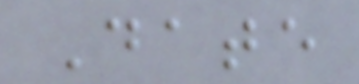Date
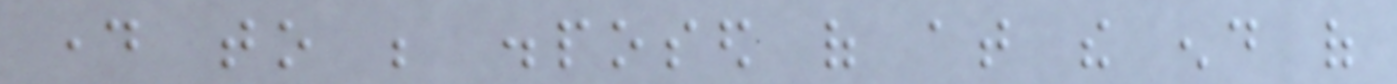day to be disposed of at the end of
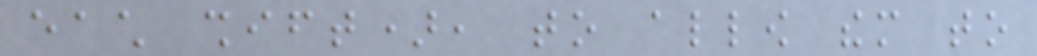each shift), to allow them to
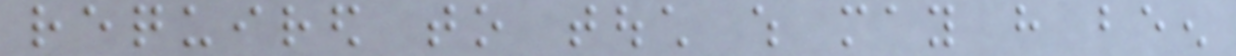required to touch which may have been
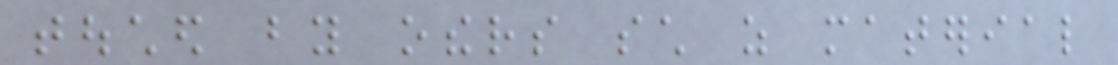touched by others such as material
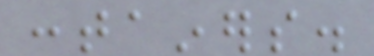containers.
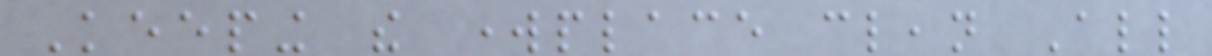Keeping the workplace clean All
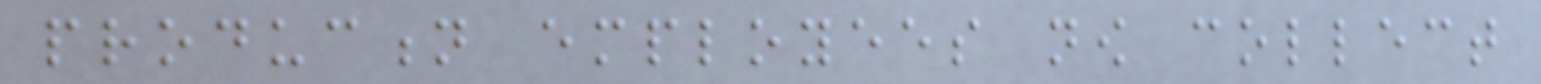production employees now collect
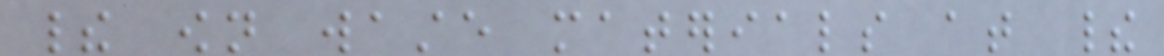their own waste materials at their
